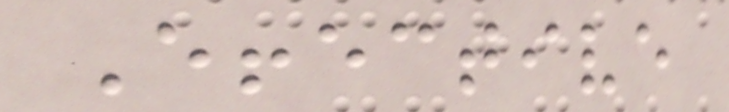Effective
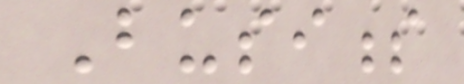Business
